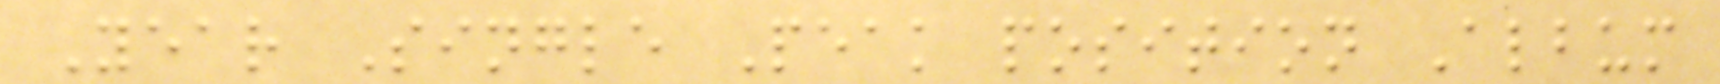Year Single Peak position Album
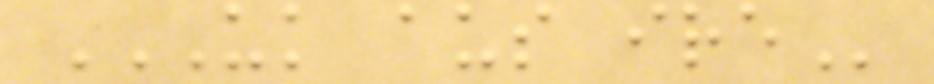UK AUS IRE
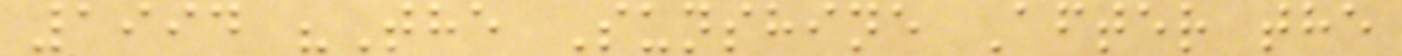1994 "The Sunshine After the
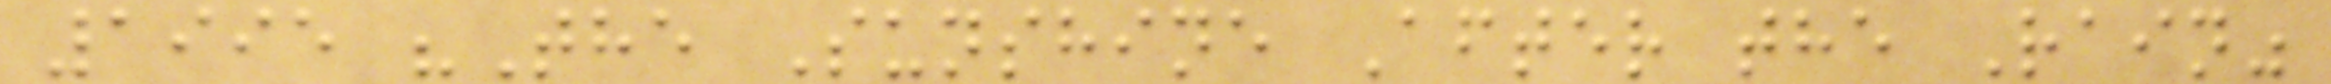1995 "The Sunshine After the Rain"
